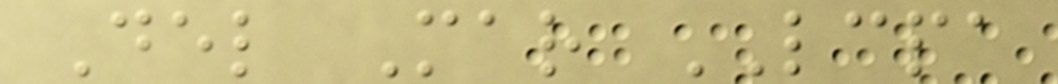Del Mar LCPA
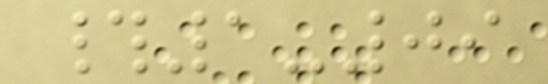#1-09
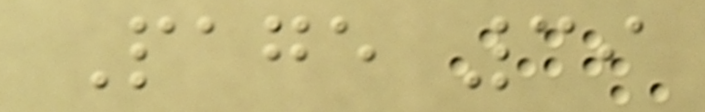Page 39
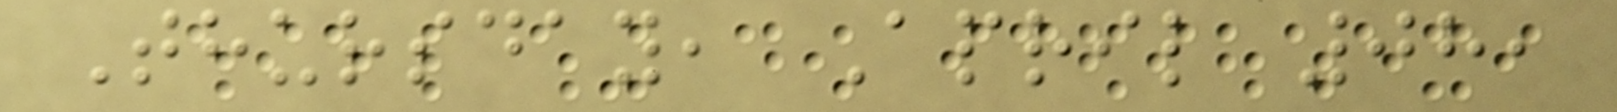Thursday, April 08,
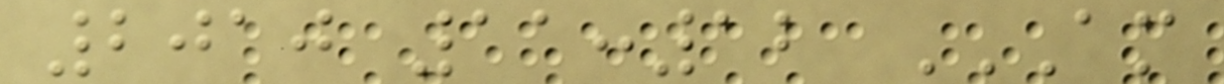2010 11:12 AM
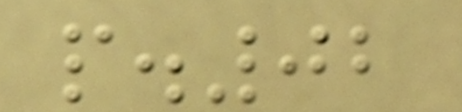p.02
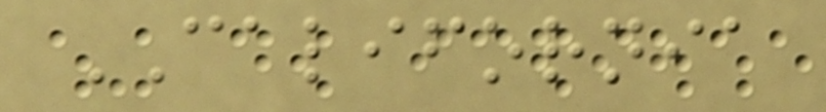CALIFORNIA
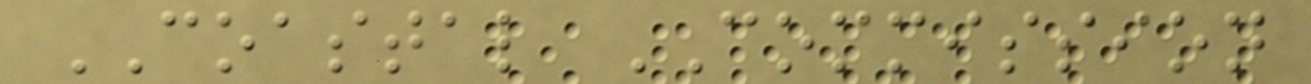COASTAL COMMISSION
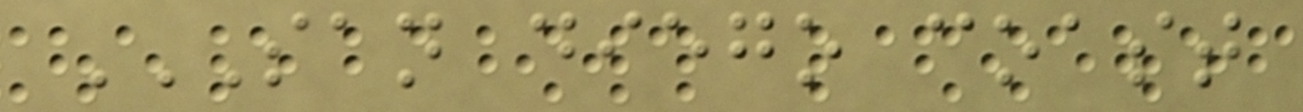SAN DIEGO COAST
